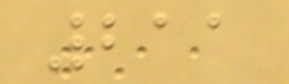211
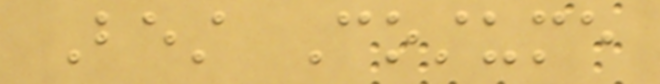Best Costume
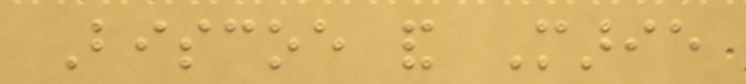Biscoe and Marie
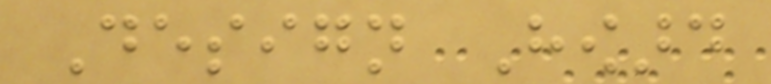Design Howard
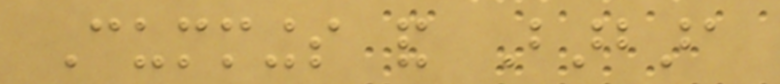Cummings and Barbara
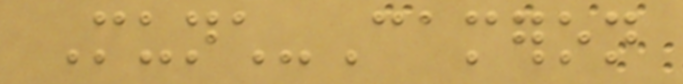Munch-Cameron
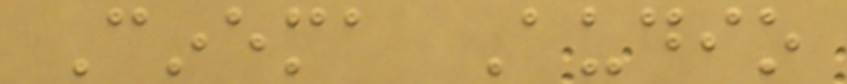Cinema Audio
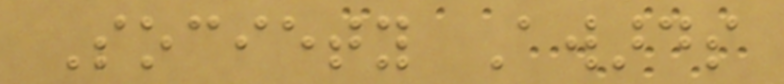Society Awards
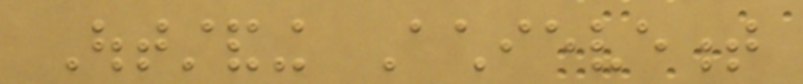Outstanding Achievement
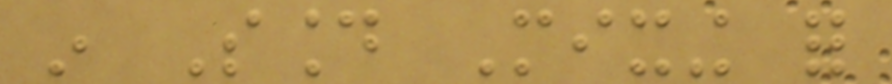in Sound Mixing for
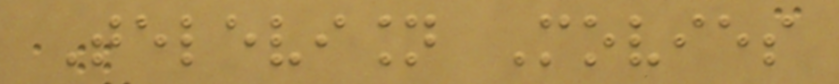Television Movies
